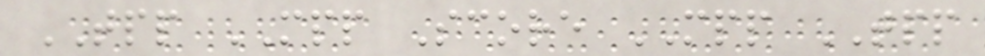TPP MPP Score MPP TPP
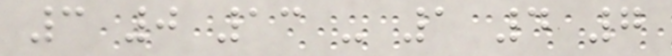3 0 13 - 1 4 7
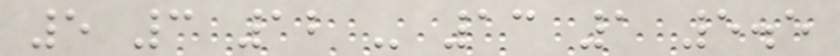5 3 12 - 13 1 5.5
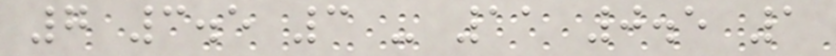7 3.5 3 - 11 0.5 1
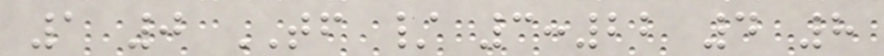1 0 TF / 3:22 4 8
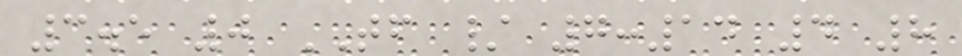3.5 0 TF / 7:14 4 8
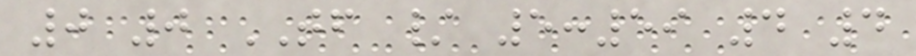0 0 TF / 5:59 4 4
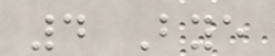4 Bye
